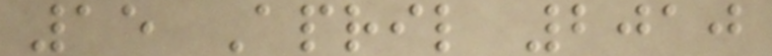15 April 2010
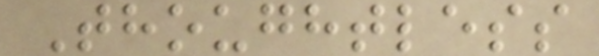Thoughtless
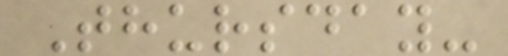Thursday-
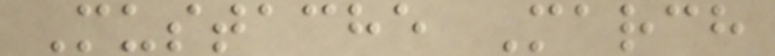Mustache March
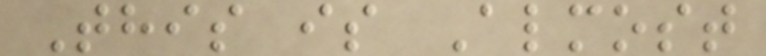This is Almost
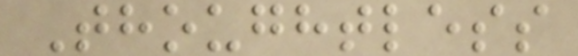Thoughtless
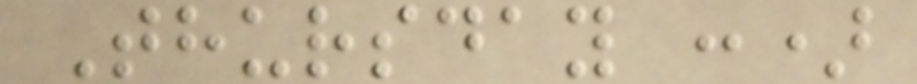Thursday :)
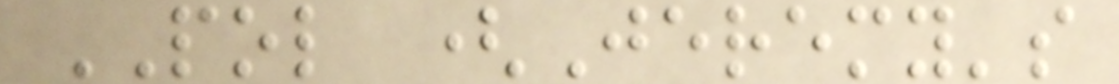POL (Jeremy's
